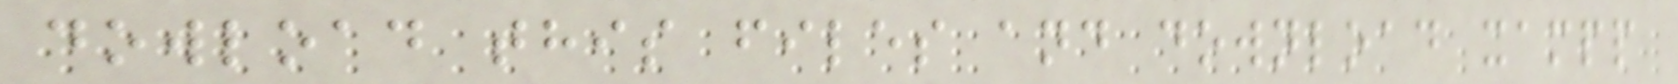dowload this files and download xampp
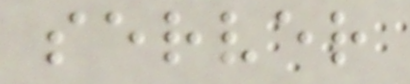server
